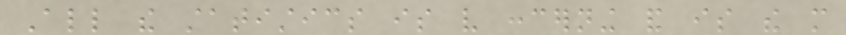All the statistics is very concerning and is the more
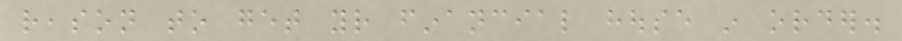reason to get your financial house in order.
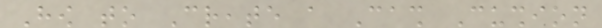How to Create a Cash Cushion
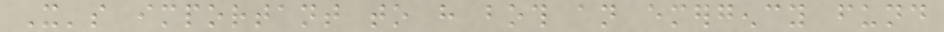It's important to have both an emergency fund
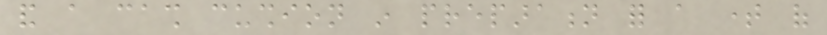and a cash cushion in preparation for a time of
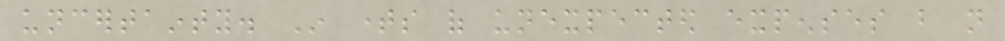uncertainty. In times of unexpected expenses but not
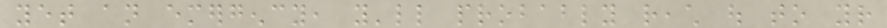yet an emergency, you'll probably reach out to your
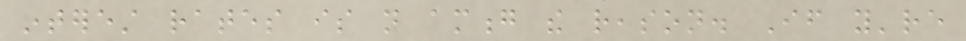interest rates is not among the reason. If you're
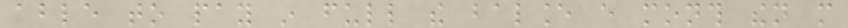able to pay in full the balance every month then more
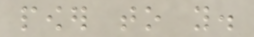power to you.
